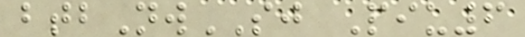btbNwSJ Piu6
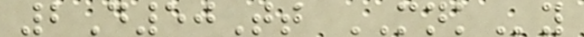2D50Tt MNKy
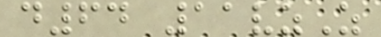d64 11vzZ
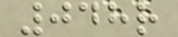048r
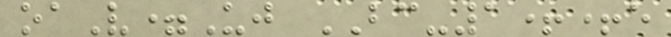oaV=Uj BC-1++e
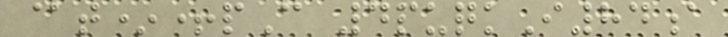@t*+pC 4puqkI84a
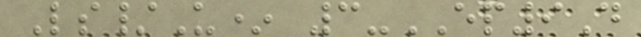Ls/U* 3-EP9D
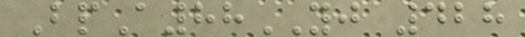BpA88YJ 428
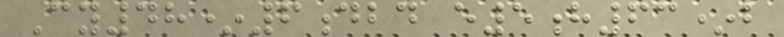Cy48*6dbd e5h63*b
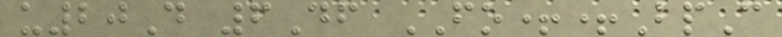u20D 6Df FO++BpC
